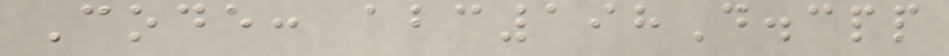Code: abc198D.cpp
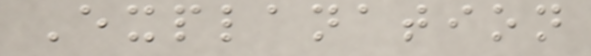Explanation
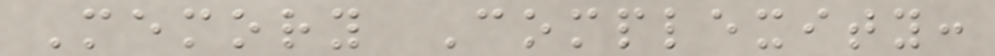Memory Complexity:
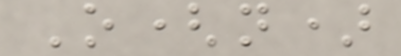O(n)
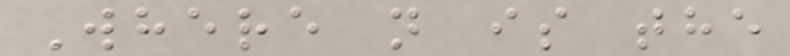Where n is the
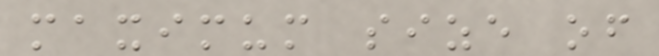maximum size of
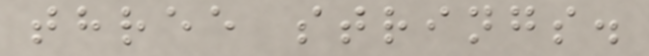three strings.
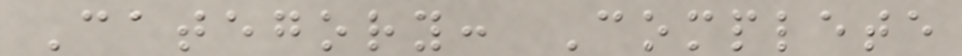Category: Complete
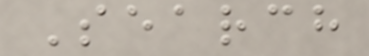Search
